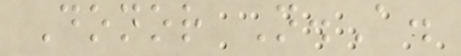Donor N.A.
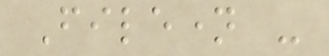Filename -
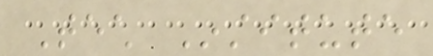Tech Institute
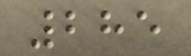285
